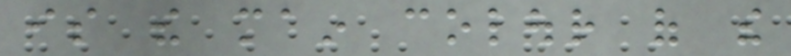is the main colour of the
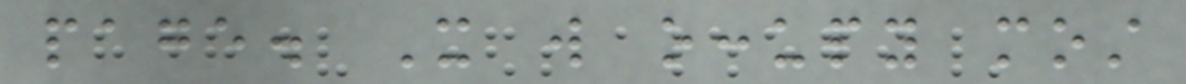page. It will occupy most
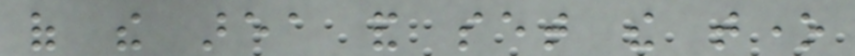of the area and set the tone
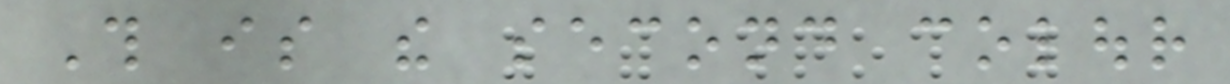This is the second colour
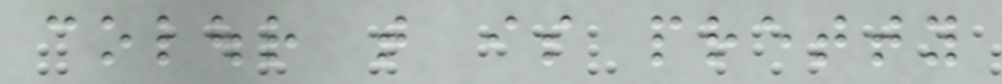colour that is pretty
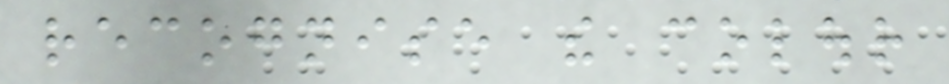recognise the colour
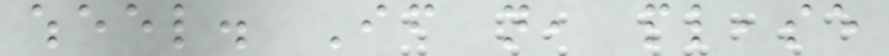wheel. If not, please
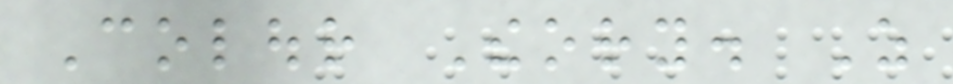Colour Theory. As
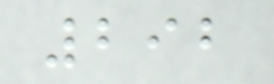292
